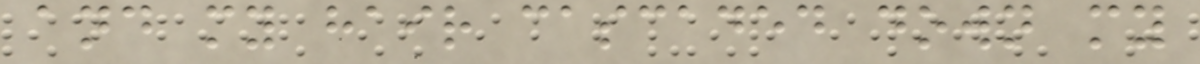and my hair cascaded down my
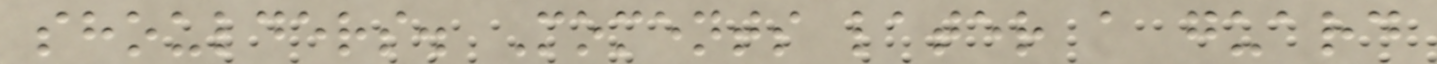shoulders. Moments later a guard
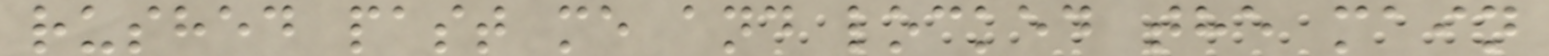rushed past me and locked the main
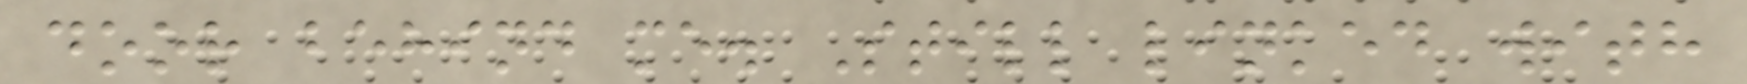door behind me. Still linked with
